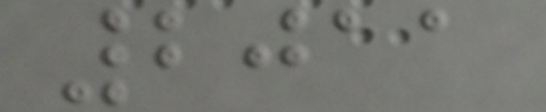2011
